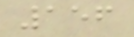156
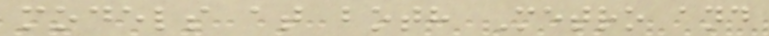models at both Metro and
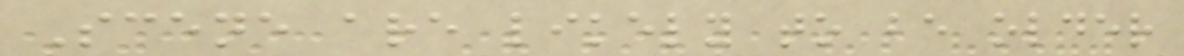Scene are likely to be older
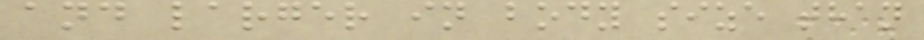and larger in body size than
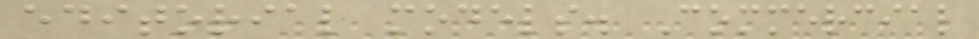editorial models. Commercial
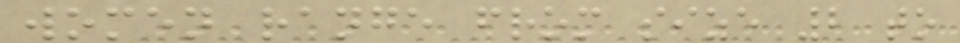women range from size 2 to
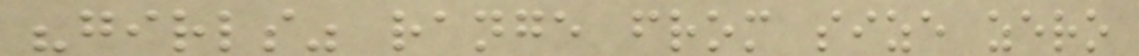"girls" range from size zero
